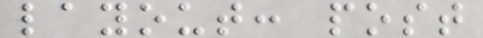layout: post
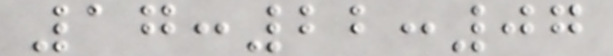17:22:07
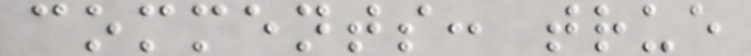comments: true
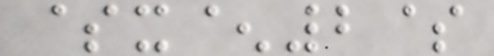$x^2$
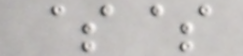$$
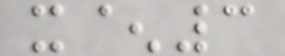x^3
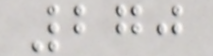270
